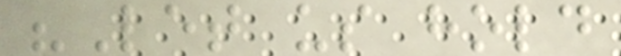"Let us hold
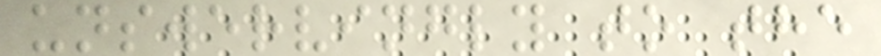unswervingly to the
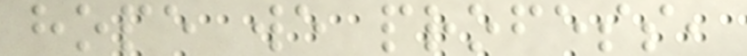hope we profess,
